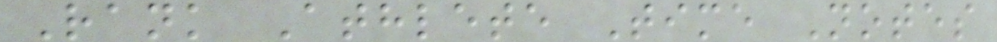Rank Athlete Time Notes
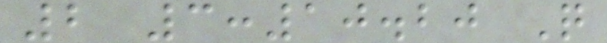2 3:10.20 Q
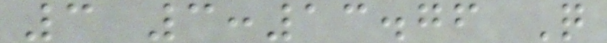3 3:13.76 Q
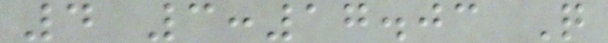4 3:17.03 Q
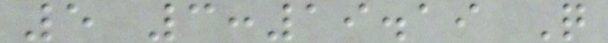5 3:19.19 Q
